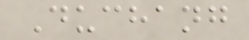Duchang
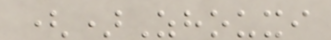()Zhouxi
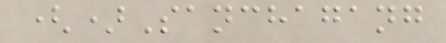()Sanchagang
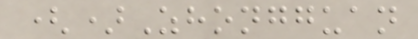()Zhongguan
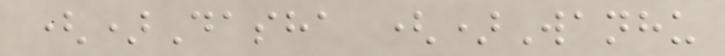()Dasha ()Wanhu
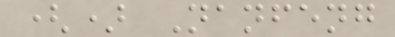() Nanfeng
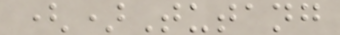()Tutang
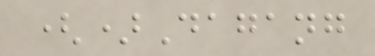()Dagang
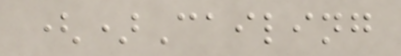()Cailing
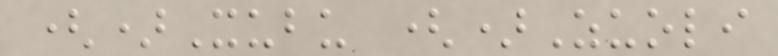()Xubu ()Zuoli
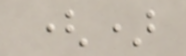()
